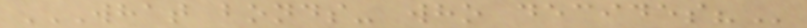WHAT BONDS- WHO DECIDES?
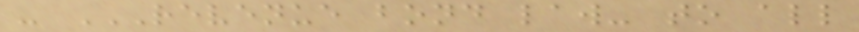- REVENUE BOND LAW- TO ALL
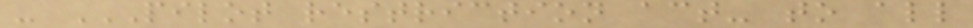- PILOT RESTRICTION ACT- TO ALL
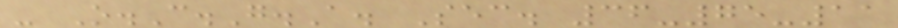- O.C.G.A. Sec. 36-75-11
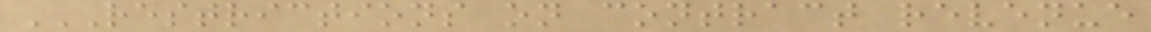RESTRICTIONS ON CONTRACT REVENUE
